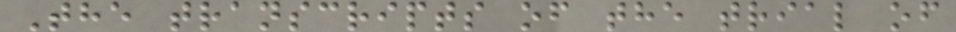The transcripts of the trial of
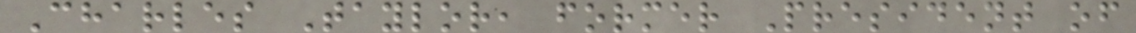Charles Taylor, former President of
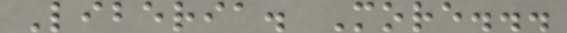Liberia. More...
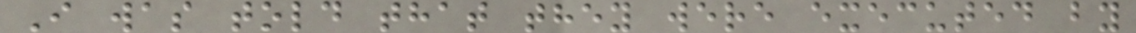I was told that they were executed by
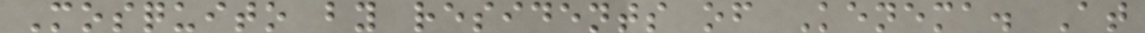Mosquito by residents of Kenema. At
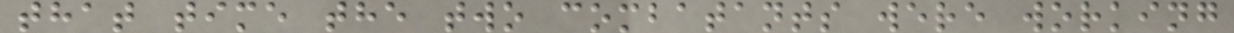that time the two combatants were working
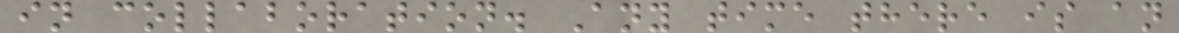in collaboration. Any time there is an
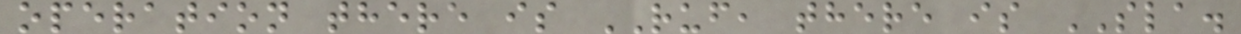operation there is RUF, there is SLA.
